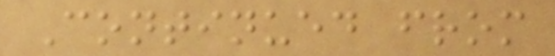Continued from
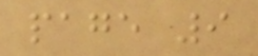page 9
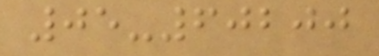05-60200
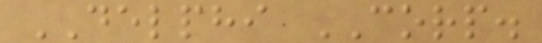DELPHI CORP.
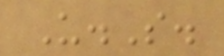U.S.
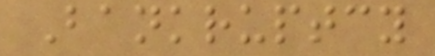Bankruptcy
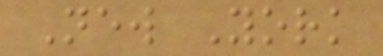New York
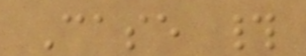Case #
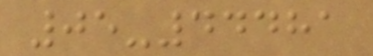05-44481
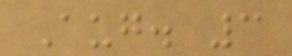Aug. 3
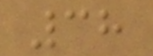38
